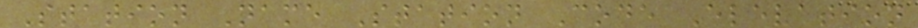Station Name Station Code Elevation
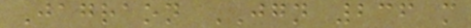Jagraon JGN 236 m
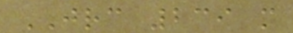JRC 239 m
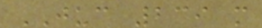JUC 239 m
